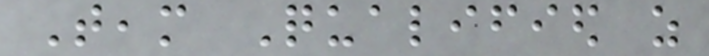Team Qualified as
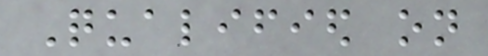Qualified on
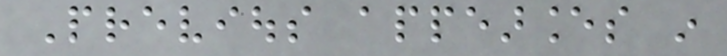Previous appearances in
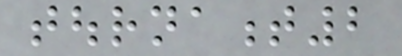tournament2
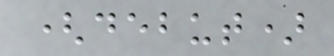(debut)
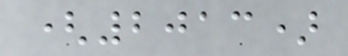(2013)
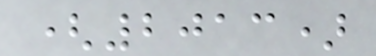(2013)
